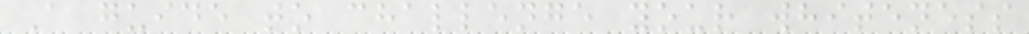A guide to challenge your whiteness
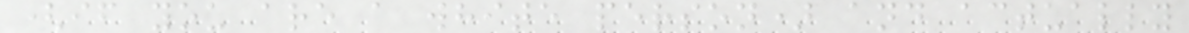(if you are a white person) and actually
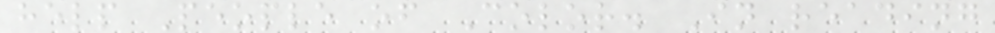help People of Color. In reading
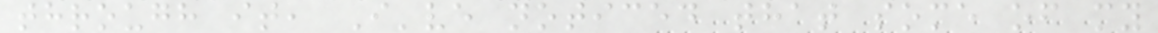through it, I've noticed that some of my
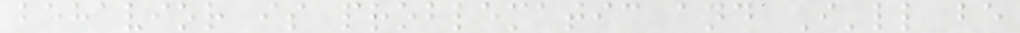behavior is problematic and I'll be
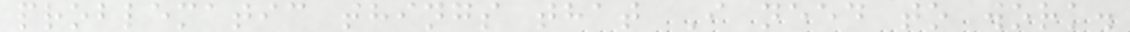problematic things that I need to work.
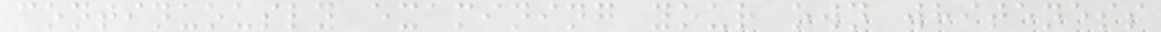continuously examining your own whiteness
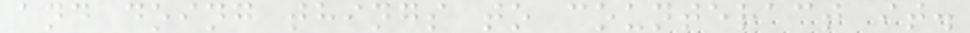and doing things to counteract it.
